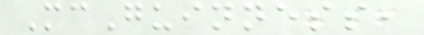McGuinness,
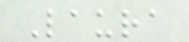Laura
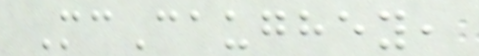McCaughey,
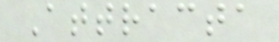Attracta
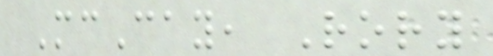McCay, Rory
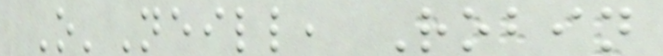O'Neill, Robin
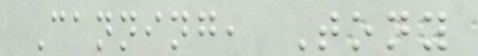Canning, Tony
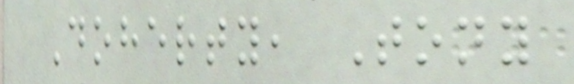Doherty, Tony
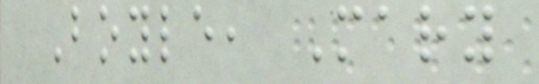Boyle, Mary
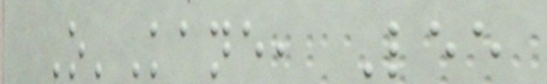O'Kane, Lee
